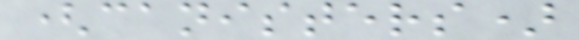(canisters)
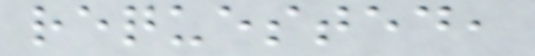requested,
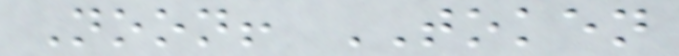Noon! TOKEN
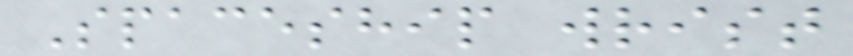Spaceship wrist
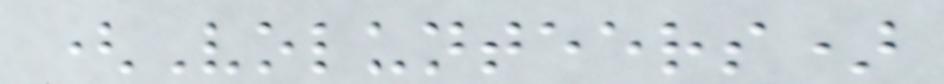(Volunteers)
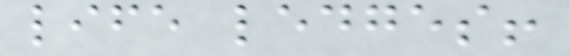life ledges!
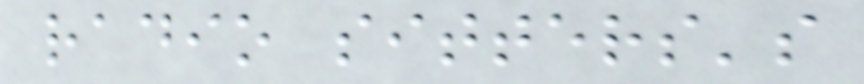radio sitters's
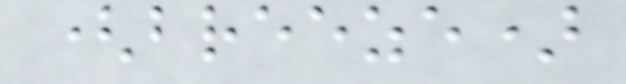(breeze)
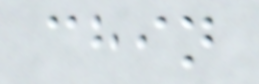chin
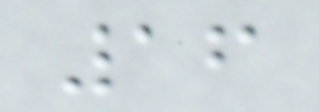16
